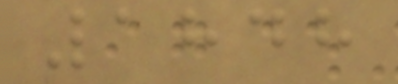1848
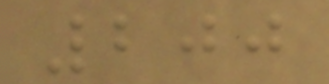200
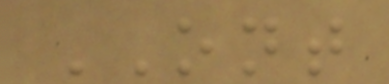ONT
